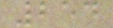254
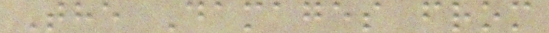The Damages from
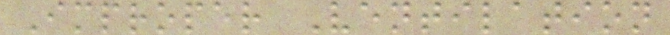Improper Ventilation
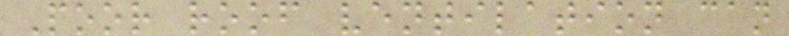Poor roof ventilation can
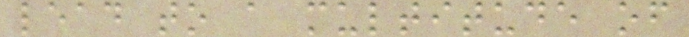lead to a multitude of
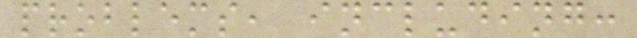problems, including:
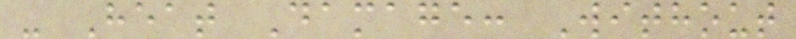- Heat Damage: Without
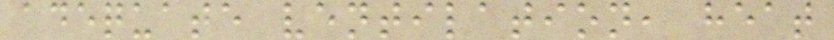adequate ventilation, heat
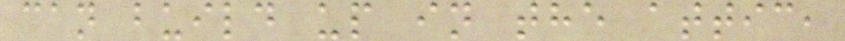can build up in the attic,
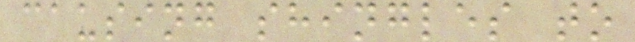causing shingles to
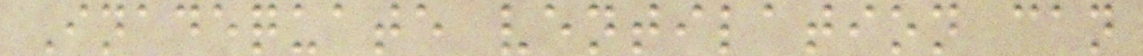Inadequate ventilation can
